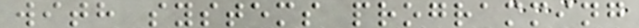with systems programming
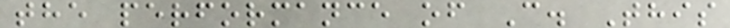the performance of C. This
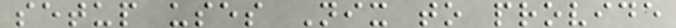setup uses Nix to provide
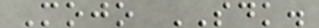Mojo SDK.
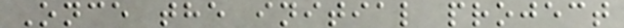Once the initial project
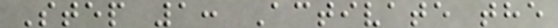Step 1: Activate the
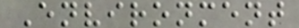Environment
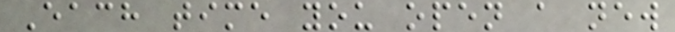Each time you open a new
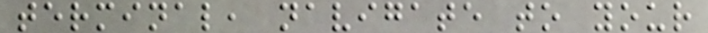terminal, navigate to your
